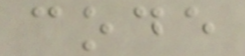code
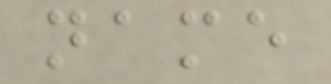name
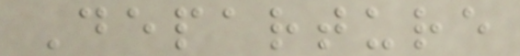Departure
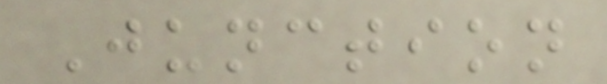Junction
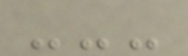---
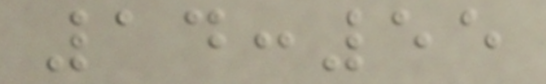14:55
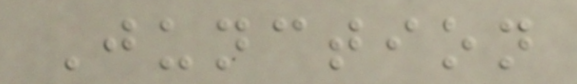Junction
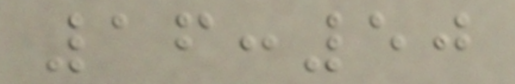16:50
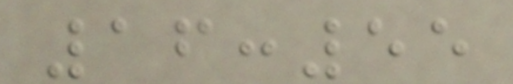16:55
